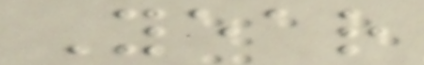Year
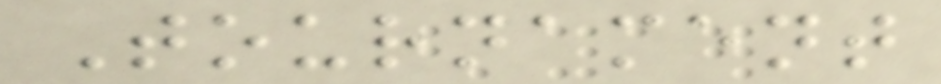Tournament
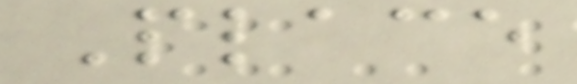Place
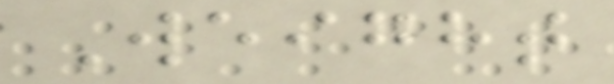Weight
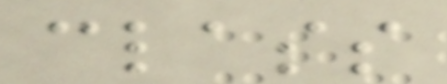class
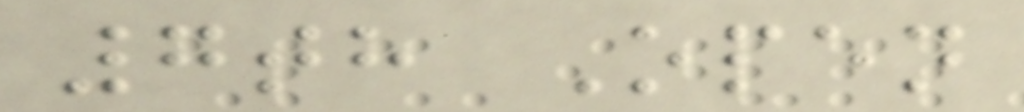7th Open
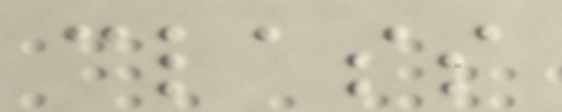class
